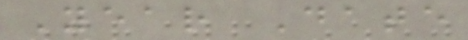Year Date
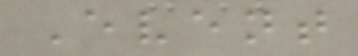Event
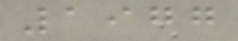1977
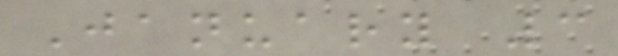January 3
